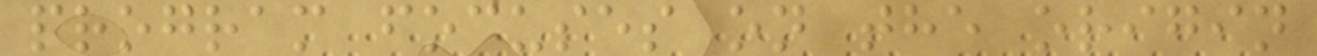program focuses on the origin
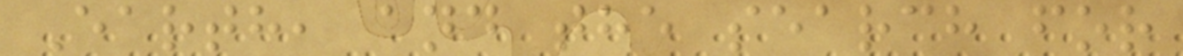Earth, and the search for
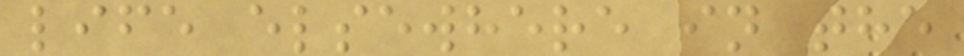life elsewhere in the
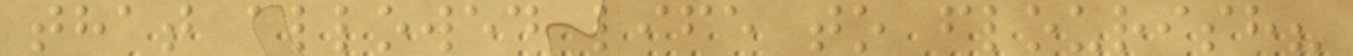that allowed life to flourish?
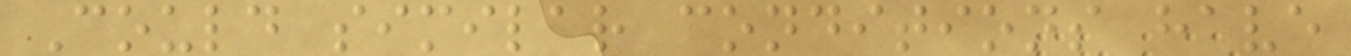Could similar conditions have
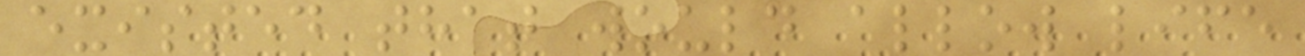existed that would allow life
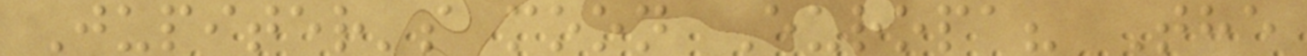Jupiter's moon Europa? The
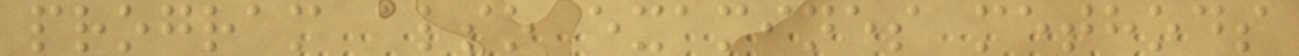program also examines methods
